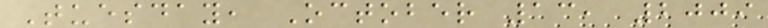Tuesday, October 13, 2009
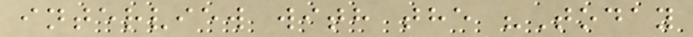interview with the "Today
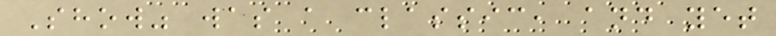Show" was a classic, and yet
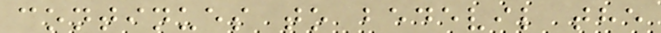continues to bedevil the
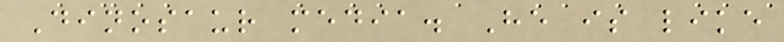Dinosaur media. He is like
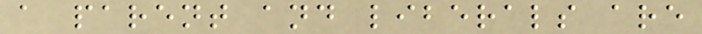a parent and liberals are
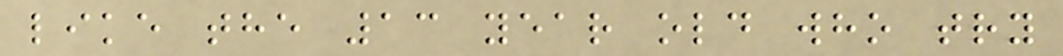like the 13 year old who try
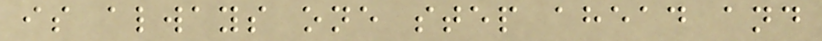is always one step ahead and
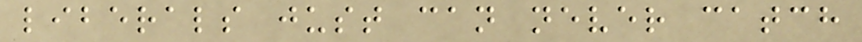liberals just can never catch
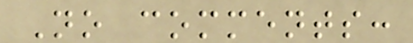No comments:
